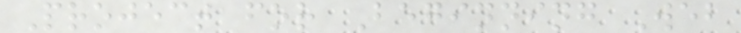Project for Beginning Web
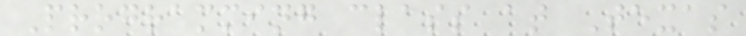Programming class at Texas
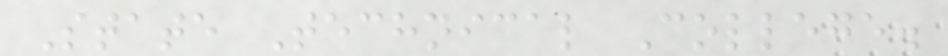State Technical College.
